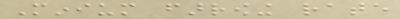Minium farrowing rate
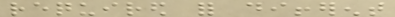required for different
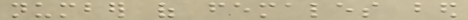number of females bed
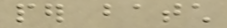per batch
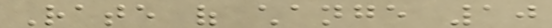Rate of change 10
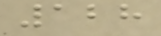128
